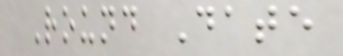Round Date
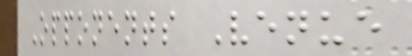Opponents Venue
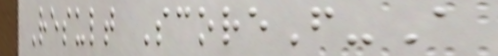Result ScoreF-A
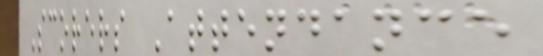Scorers Attendance
